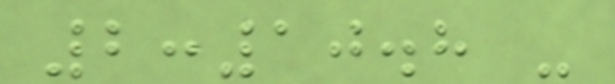2:10.8 -
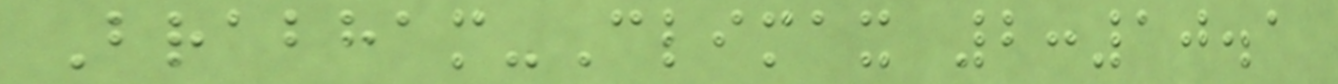Brabham-Climax 2:10.1
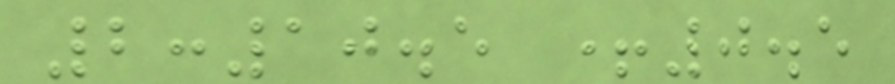2:10.5 +0.5
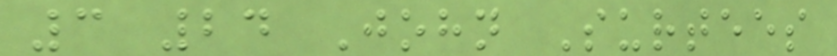3 24 John Surtees
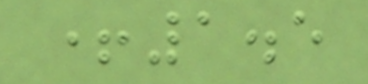+1.5
